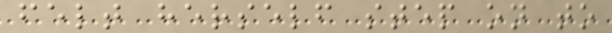felt herself step on to
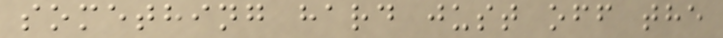something hard just off the
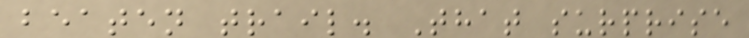beaten trail. That surprise
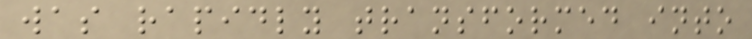was rapidly transformed into
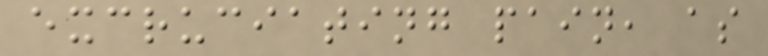excruciating pain, as
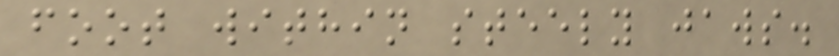foot within steely jaws.
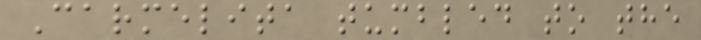Carmelita tumbled to the
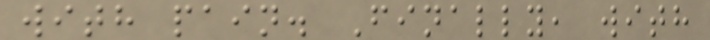with pain. Finally, with
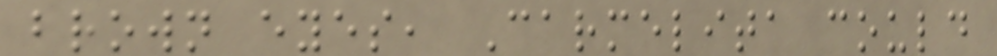brown eyes, Carmelita could
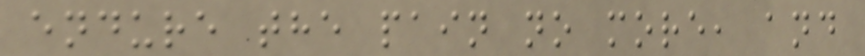endure the pain no more, and
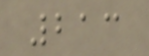213
